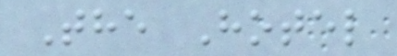The Hotel
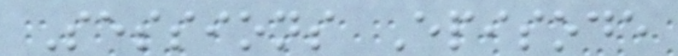Sessions Episode
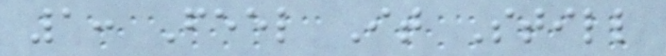1: Feel It Still
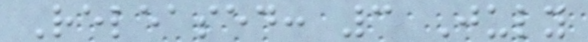Released: 3 July
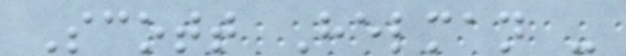Scott Helman -
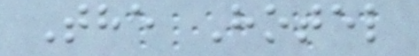The Hotel
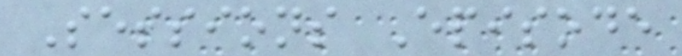Sessions Episode
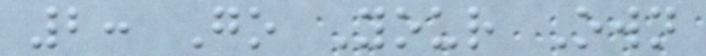2: Go Your Own
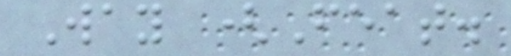Way (Feat.
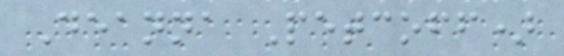Deanna Petcoff)
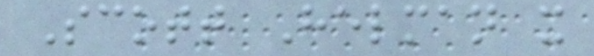Scott Helman x
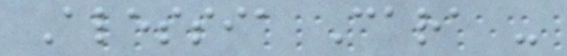Alessia Cara -
